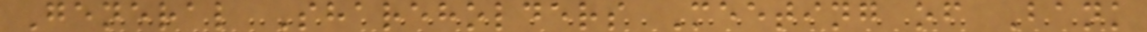General Shareholders Meeting of Bank
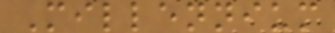Millennium
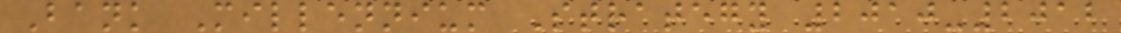Bank Millennium Strategy 2010-2012
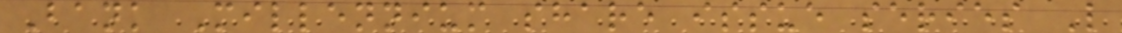Bank Millennium share issue series L
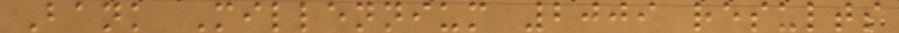Bank Millennium 2009 results
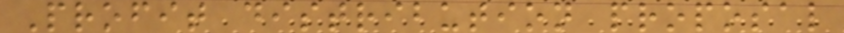Profit distribution proposal
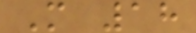M 18
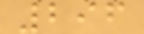296
